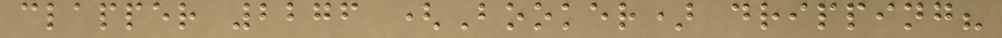clapper 2276 (Booker) dripping?
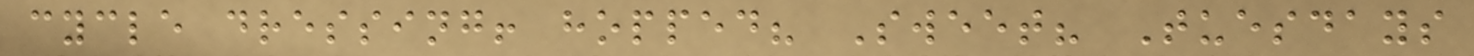cycle dressing! hopped? Sweet? Tuesdays
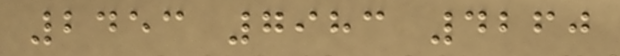2453 7983 4260
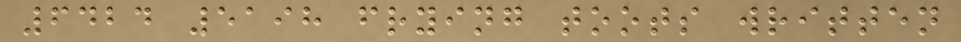6424 5198 frying toots written
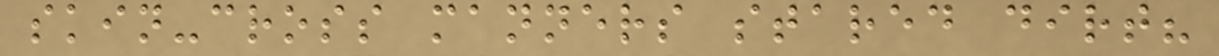skin-cross manners stared dirt?
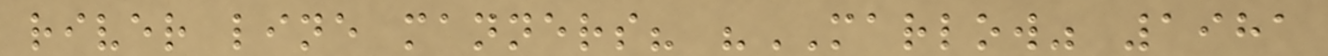river line manners? "MARLOW" 1981
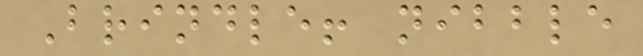Brindle! nibble
